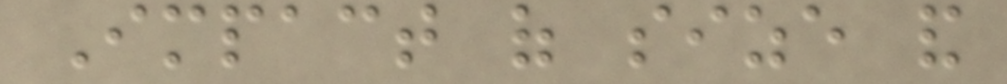Impact of size and
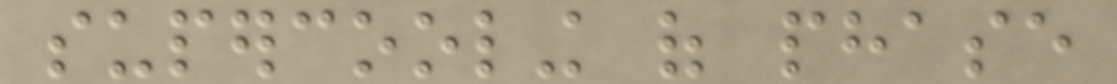supercooling of phase
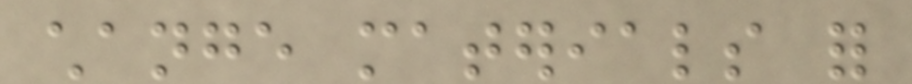change materials for
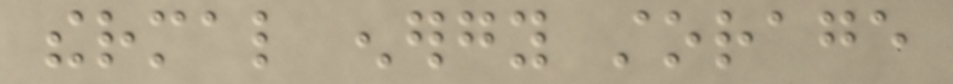thermal energy storage
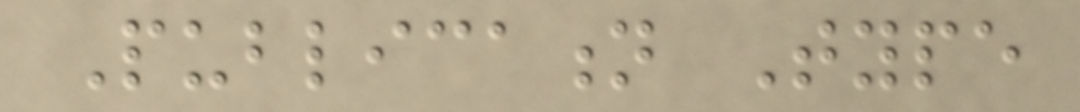Publication Type
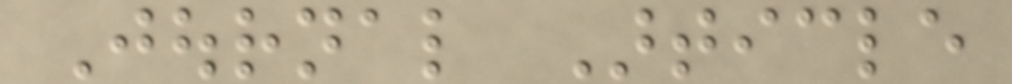Journal Article
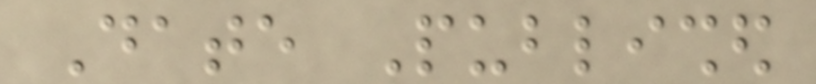Date Published
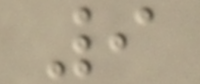9
